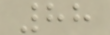88
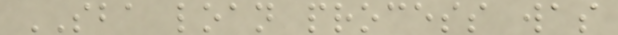SBA loan process was
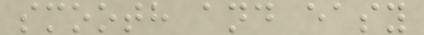smooth and easy
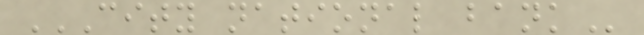CITY NATIONAL BANK
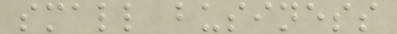small business
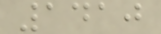1410
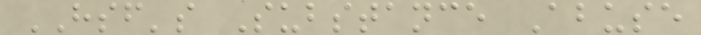HSF's Substance Abuse
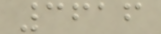3616
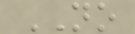NO
